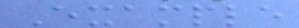Example
